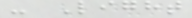- Light
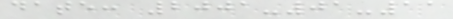date: 2001-01-11
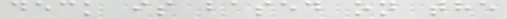deck is based on the
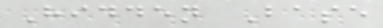Hidden Base
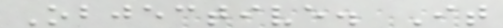Objective. It
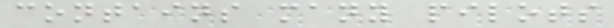contains many pilots
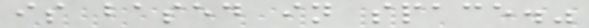is based in space."
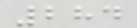284
